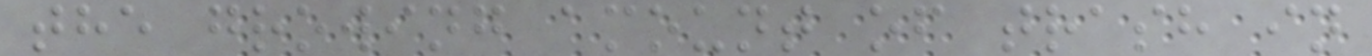the growing amount of trash in
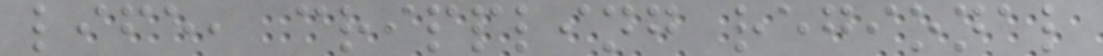life, crippling regional
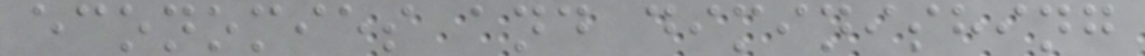economies and diminishing
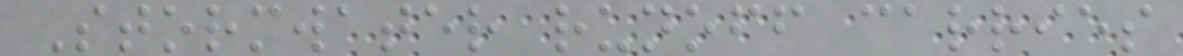Stormwater runoff carries
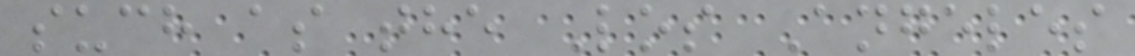such as the Los Angeles
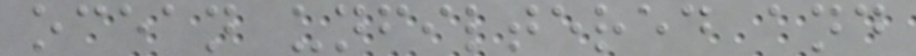ocean unfiltered and
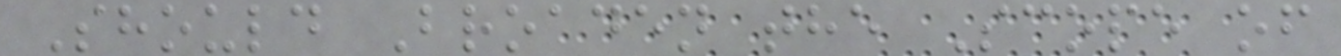Should Broaden the Scope of
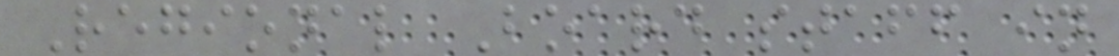Regional Board staff in
